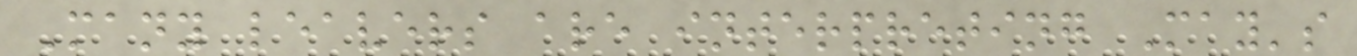Many leavers are interpreting May's
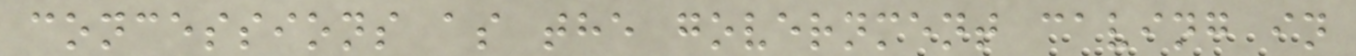concessions as the government caving in
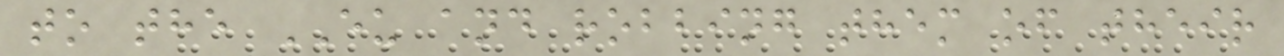to the EU and robbing them of their
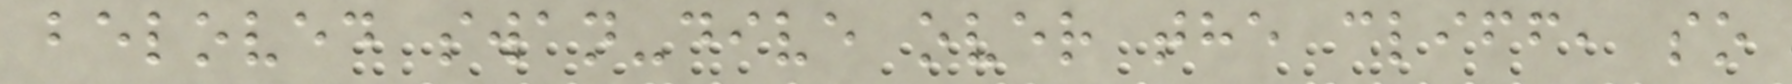beloved swan-dive over the cliff, so
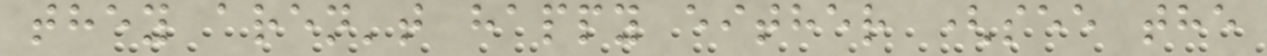they aren't happy either (see the
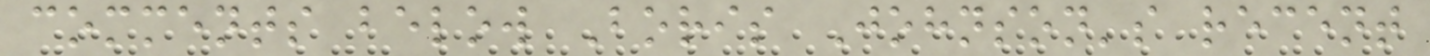comments below Boris Johnson's recent
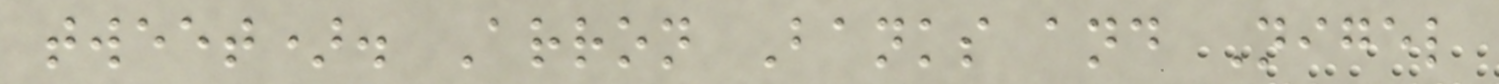tweet). Arron Banks and Nigel
